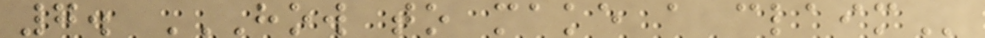7. HOW TO MAKE A CLAIM
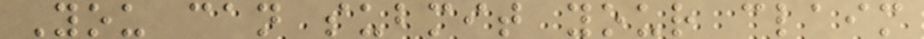You can submit your claim
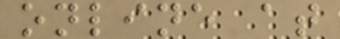online at
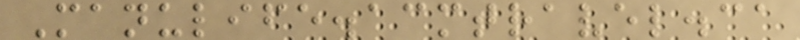Manulife.acmtravel.ca
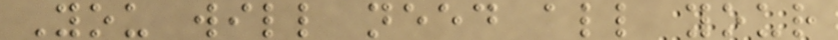You will need all your
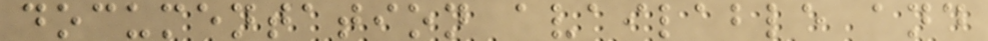documentation available and
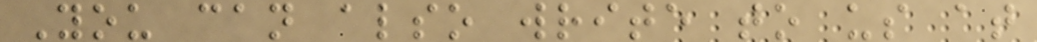You can also write to us at
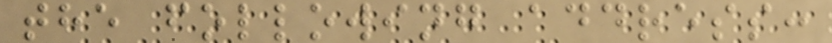the following address:
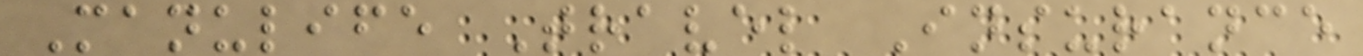Manulife Travel Insurance
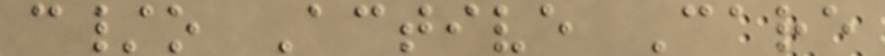c/o Active Care
